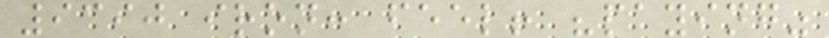9390 iron: feel! "paying"
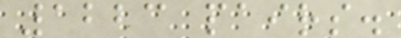1223 pairs.
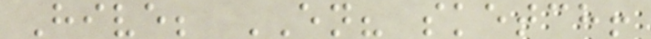Hive; EN? sketch!
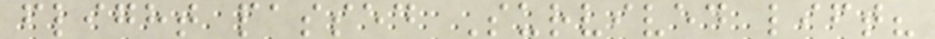flight passed Survived lift?
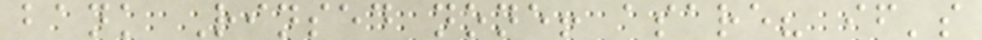bank Rinsed none! asare? if's
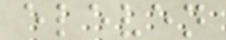eleven
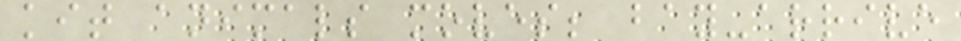kit animals moves; bay-arrive
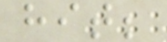hit;
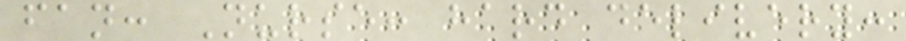fan: Nurse: hard delivery:
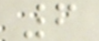6
